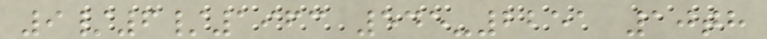9/6/1963 545-2251 10th
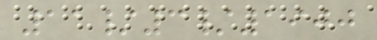11/3/1900
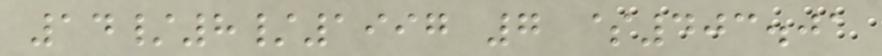14/8/1997 7 $403.01
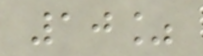10%
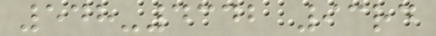548-4342 93rd
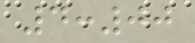4:00
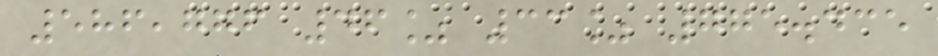586,776 46% 33% 775.435
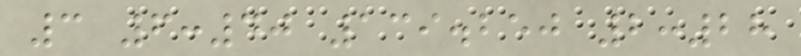3 6:40 139.250 2:28
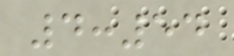4:54
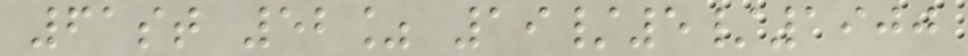61st 52% 19/5/1900
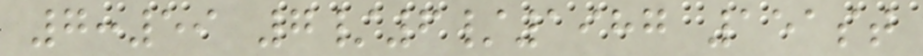7:59 7/6/1987 151st
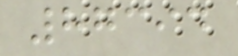87394
